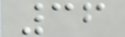36
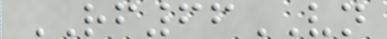RF66VN
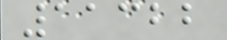11322
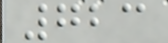723
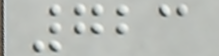723
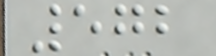572
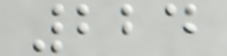224
